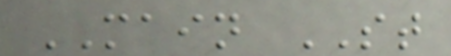MAIN ST
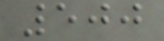500
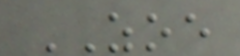ZOE
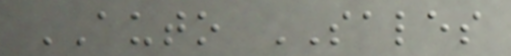AUTO SALES
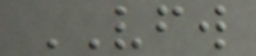VFW
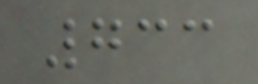733
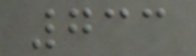733
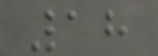18
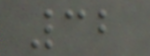32
